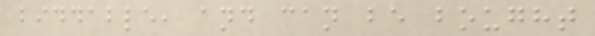biddable, and can be bought
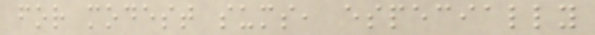for modest sums, especially
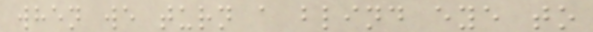when we turn a blind eye to
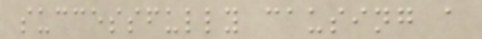successfully causing a
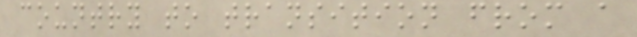country to transition from a
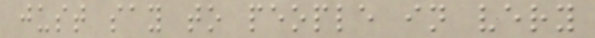just say to people in very
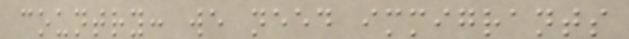country: we need immigrants
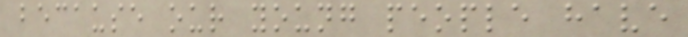because our young people have
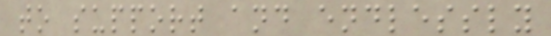to support and endlessly
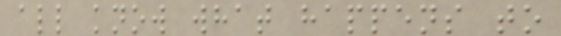all know what happens to
